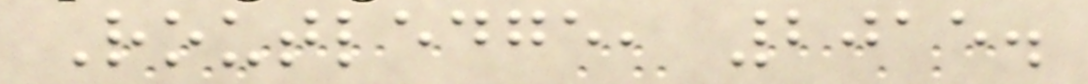Routledge, 2015.
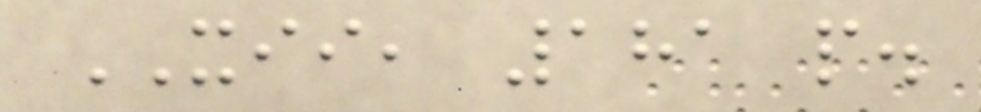XII, 181 p.
